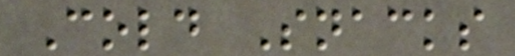Cold Snacks
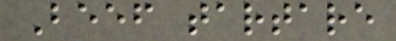Beef tartare
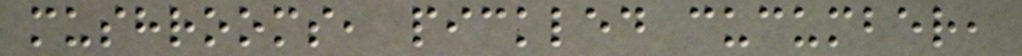mushrooms, pickled cucumber,
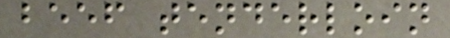beef tenderloin
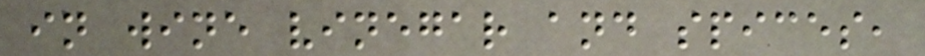in wine vinegar and spices,
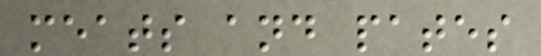meats and pates
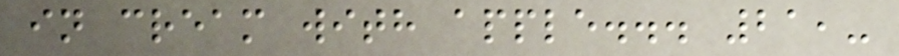in cream with apple... 21,-
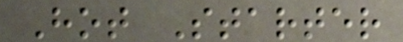Hot Starter
